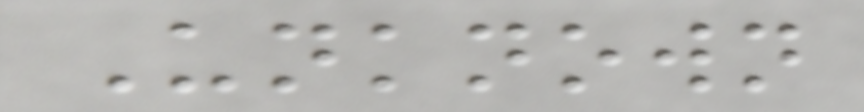Unknown
